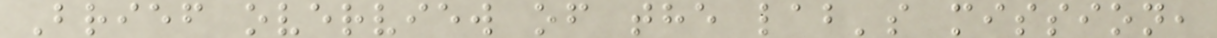Brief overview of the lab's mission,
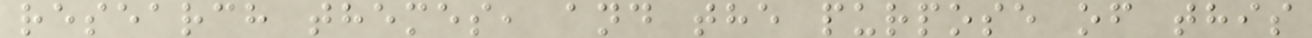research themes, and the purpose of this
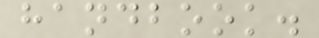handbook.
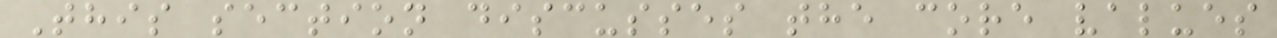This section discusses the core values
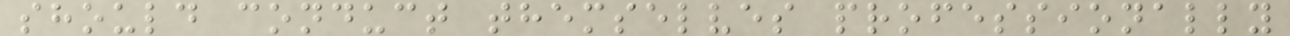should conduct themselves professionally
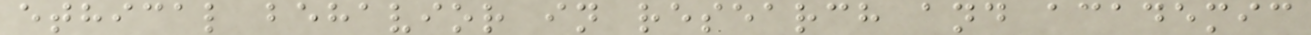ethical behavior in research and academic
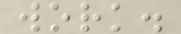work.
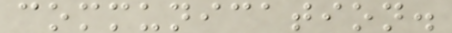communication.
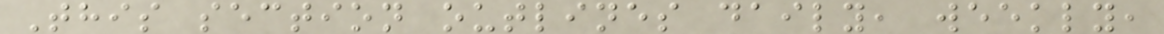This section outlines daily, weekly,
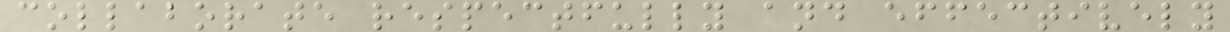collaborate respectfully and effectively
